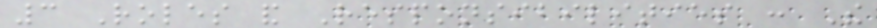3 Roles and Responsibilities : The
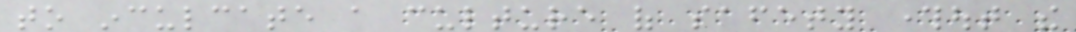to inculcate a culture of safety throughout the
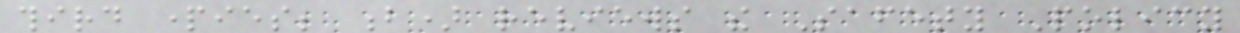third parties; b) reviews the Safety Policy
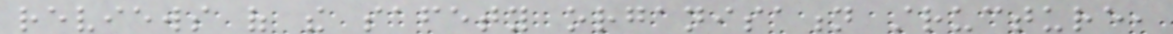reviews of the safety organisation structure,
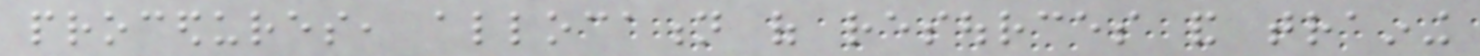procedures, allocation of resources and training
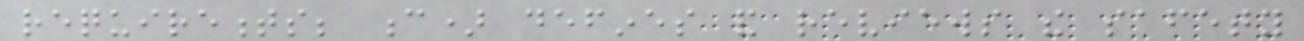requirements; c) defines and reviews the safety
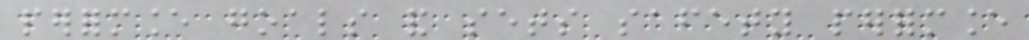performance goals and sets safety performance
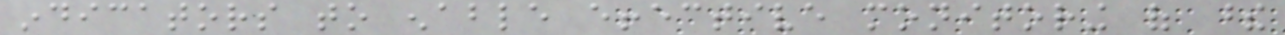indicators to enable effective monitoring of these
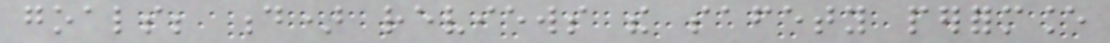goals; d) reviews the safety performance
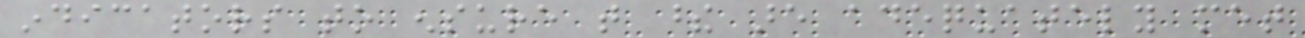indicators to ensure that these are adequately met
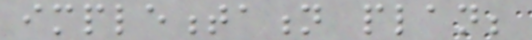implementation plan;
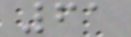61
